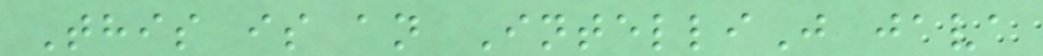This is an IntelliJ java
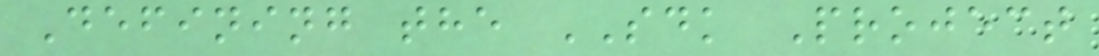Defining the SDK Project
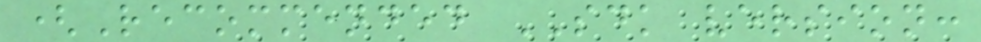(Recommended SDK version:
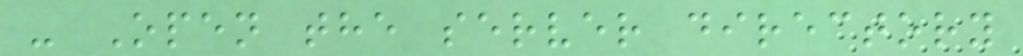- Open the server directory
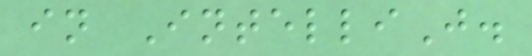in IntelliJ.
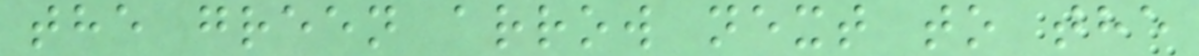the green arrow next to the
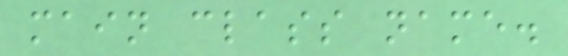main class name.
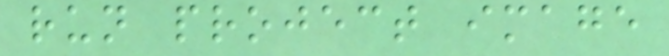run project image
